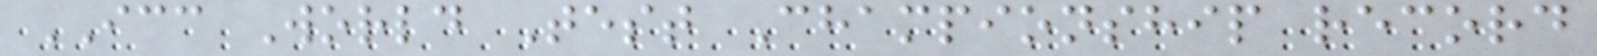ICC World Test Championship record
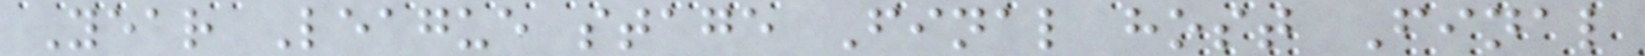Year League stage Final host Final
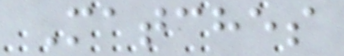Matches
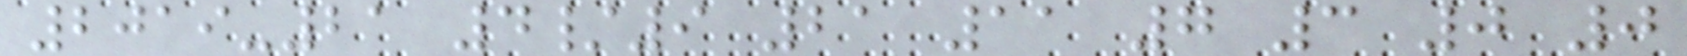2019-21 4/9 21 11 7 3 0 0
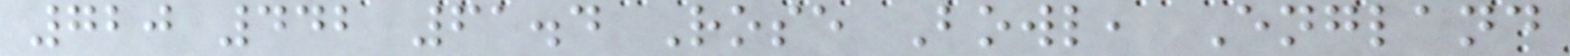720 442 61.4 Rose Bowl, England
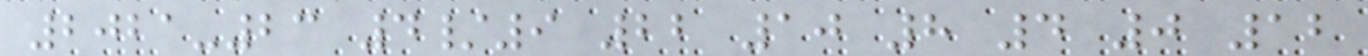2021-23 4/9 22 10 8 4 0 12
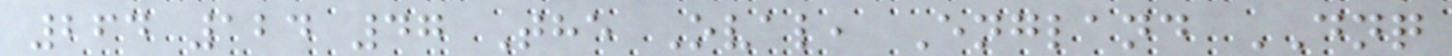264 124 47 The Oval, England DNQ
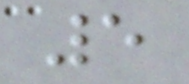5
